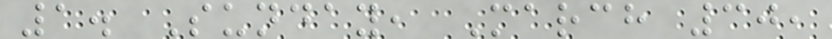1. Sunday, March 30,
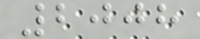2008
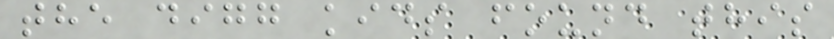the digg kids found this
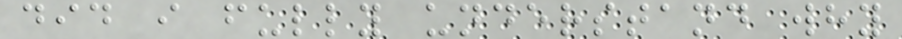did i fully understand why
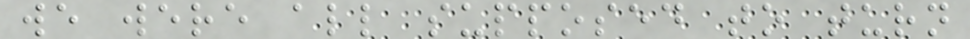we were all supposed to turn
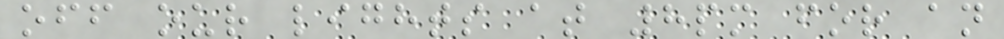off our lights at 8pm for an
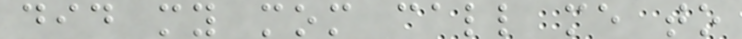did my mom call me to
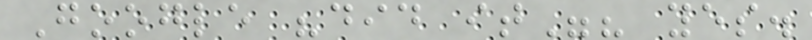Google "did it"? yes.
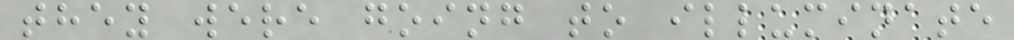they were going to illuminate
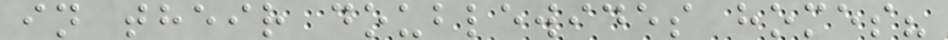in their doublewides homes?
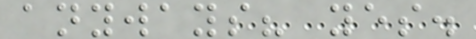anyways? yes.
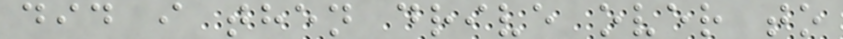did i then drive over to
